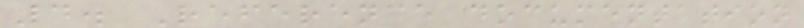4. Reference documentation
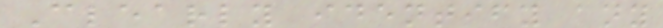Clearly identify any
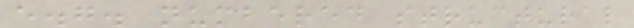e.g. numbered structural
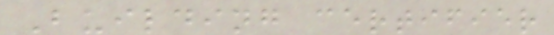Building certifier
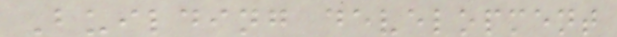Building development
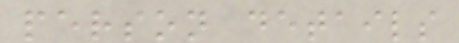person details
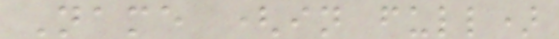Name (in full)
